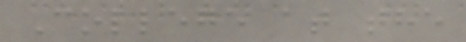College at the
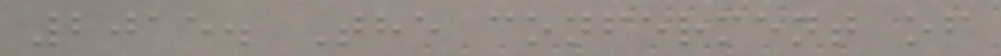2015. The conferment of
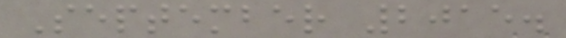September 2015.
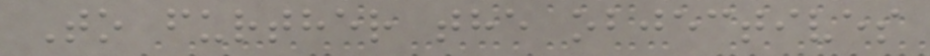To further the objectives
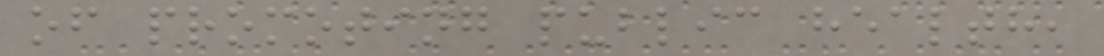of promoting public health,
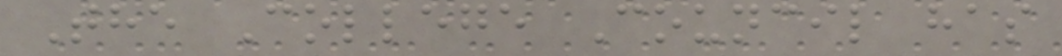The College Council has
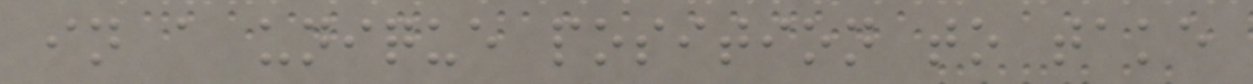in a unique position to take
